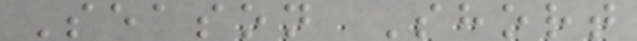Season Short
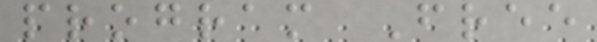program Free
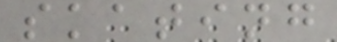skating
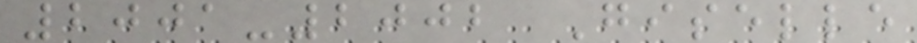2001-2002 Giselle
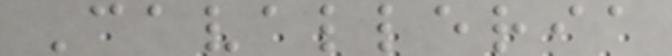Cavalleria
